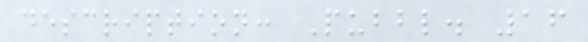description: Pubbl. 16
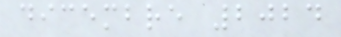dicembre 2024
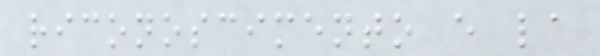riconoscimento e la
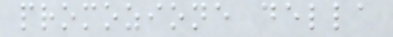promozione della
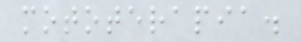mototerapia.
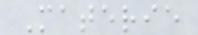Materie
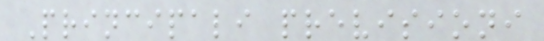Principali previsioni
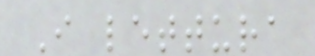I lettura
